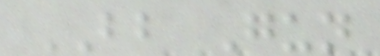BB Gun
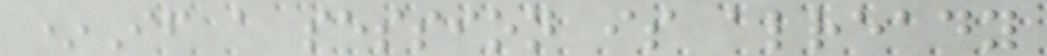*If a session is already
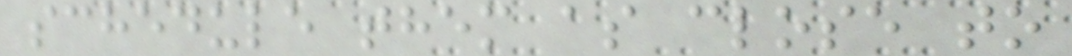schedule them as close to
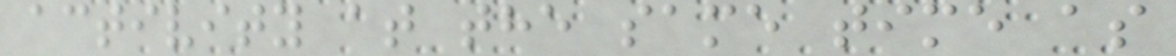activity at the same time as
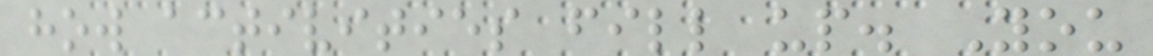how activities fill up. You
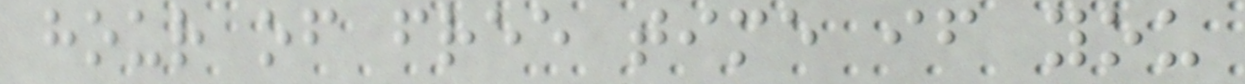hour of free time if you
